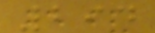294
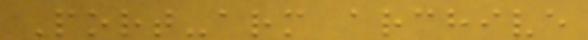Port-arm archive
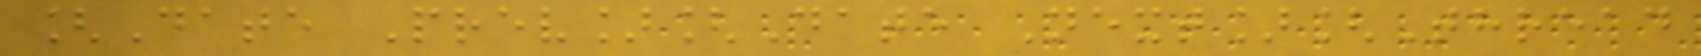[Date Prev][Date Next][Thread
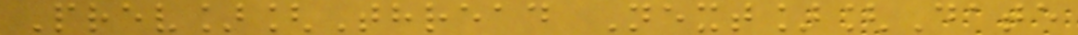Prev][Thread Next][Date
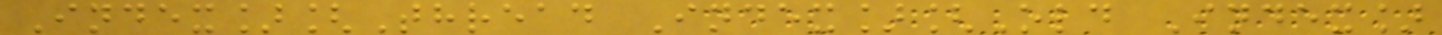Index][Thread Index][Old Index]
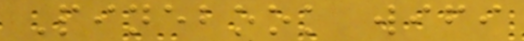Pinebook wifi
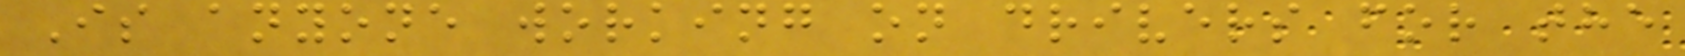Is anyone working on drivers for the
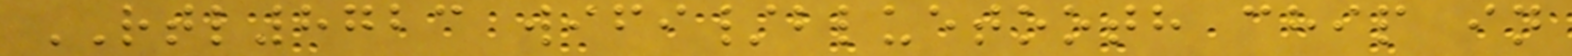RTL8723 wifi/bluetooth chip in
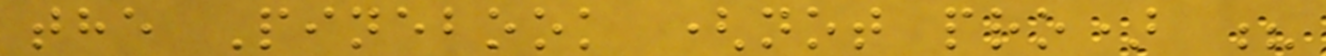the Pinebook (not pro) ?
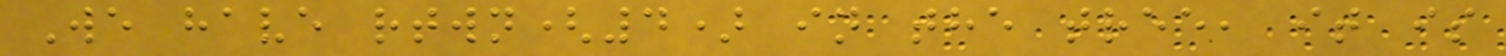We have rtwn(4) in the tree, it is
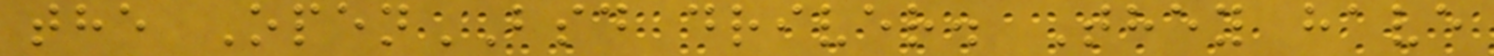the OpenBSD driver. They have
